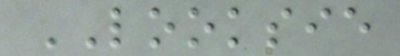LOOKSIE
